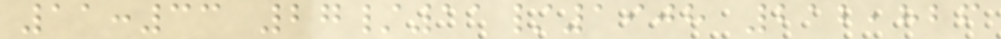11:33 27/11/1908 212,826
